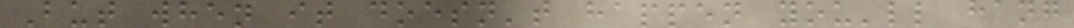But when it doesn't happen you'll hang
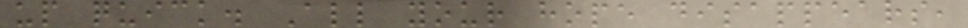up quick. All your hope disappears,
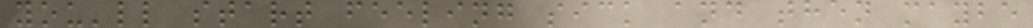you'll start feeling sick and then maybe
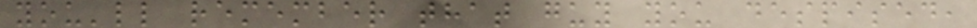you'll remember that guy you despised,
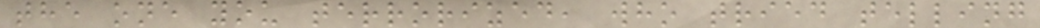the one you terrorized, who tried telling
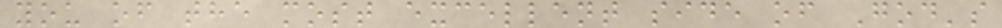you of the most excellent side of God's
